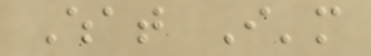What I'm
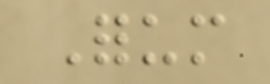Forum
